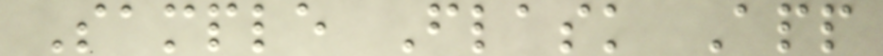Sample Flask App
